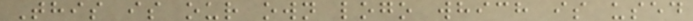This is our own logo which is used
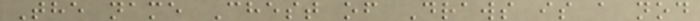The name Chest of Draws is a nod
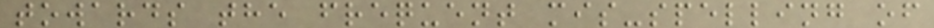towards the frequent mis-spelling of
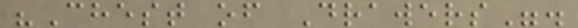"Chest of Drawers".
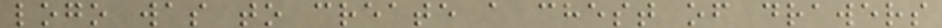logo was to create a chest of drawers
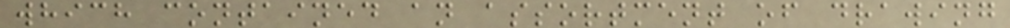which contained an assortment of drawing
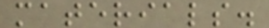materials.
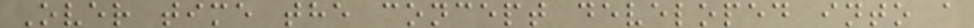Over time the concept developed into a
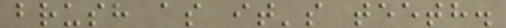brush as it's teeth.
